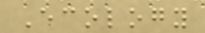Ecology
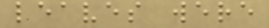leaves were
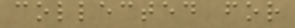collected for
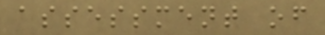assessment of
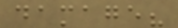damage?
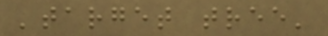'target tree'
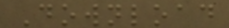Download
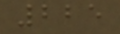225
